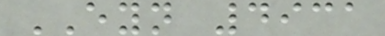EYN 4931
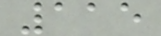115
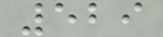529
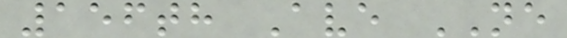156th Ave NE
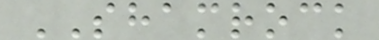SHAMROCK
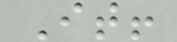It!
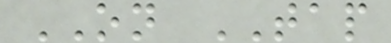ON TAP
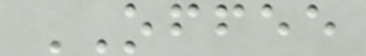OFFEE
